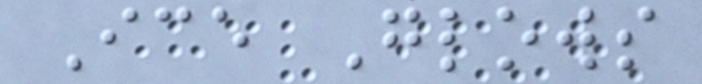Ice Glows
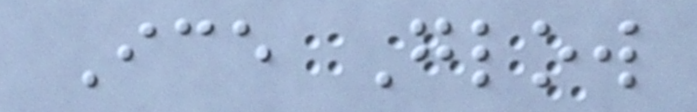Ice Glow
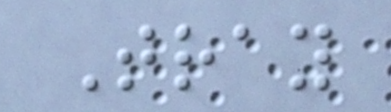Tray
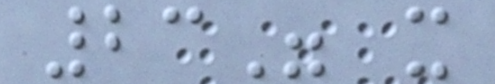23" x
